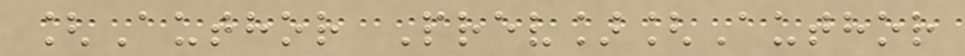[Author Prev][Author
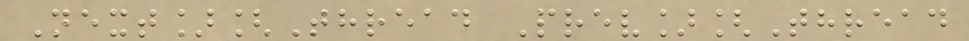Next][Thread Prev][Thread
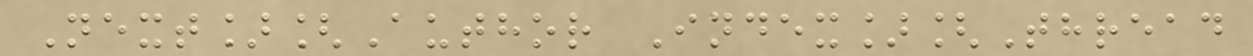Next][Author Index][Thread
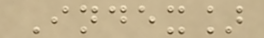Index]
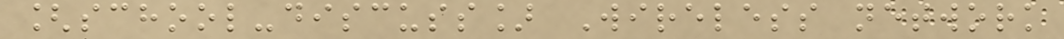[school-discuss] Wireless network
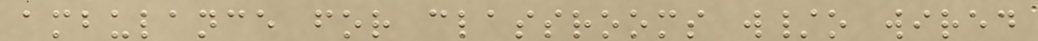ambulance for classrooms w/o wired
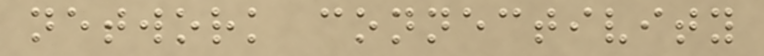network connectivity
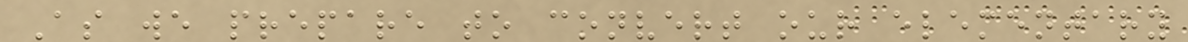As we prepare to convert our elementary
